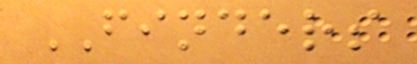FINDERS
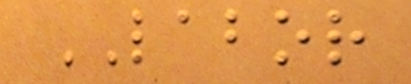LABOR
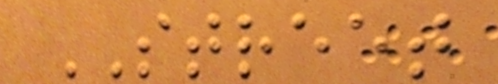STREET
